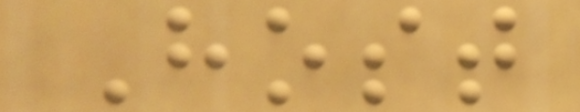Host
